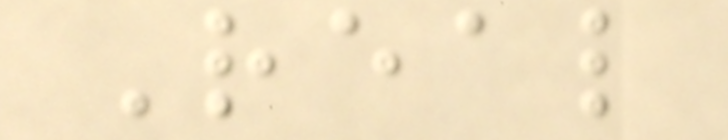Real
